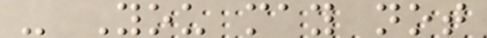- You may not
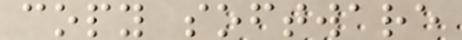copy software
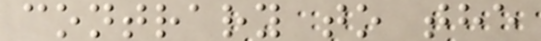contrary to the
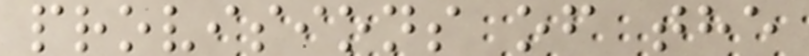provisions of the
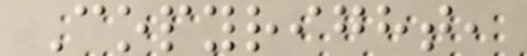Copyright,
